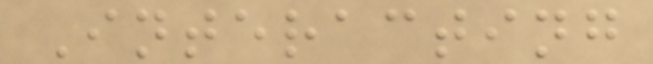Interacting
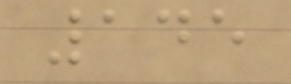145
